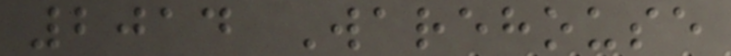2014 Warehouse
